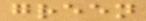green
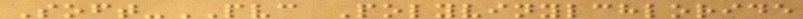Soft-PVC Polyvinylchloride
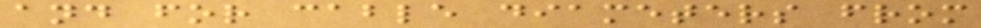and for cable diameters from
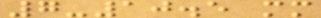7-10.5 mm
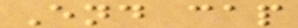End cap
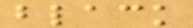black
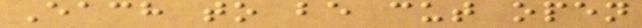Each to be cut open
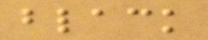black
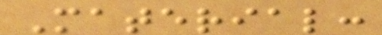Material:
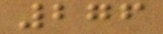276
